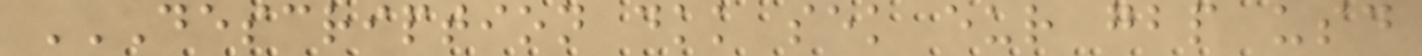DESCRIPTION DKK SEK EUR GBP USD
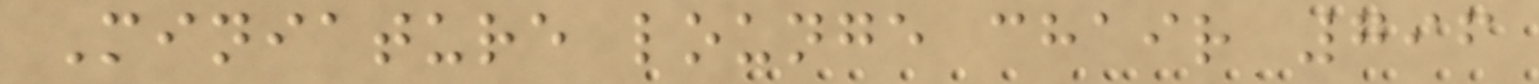Miniature lounge chair 796
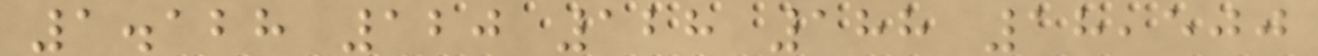1.128 120 128 188 18,500
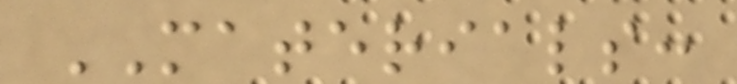MATERIALS:
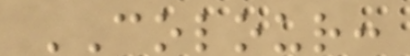COLOUR:
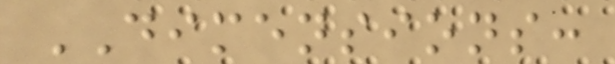DIMENSIONS:
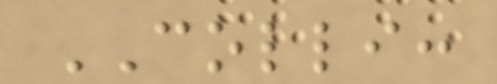COLLI:
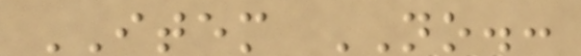ITEM NO.:
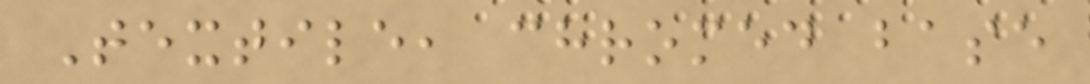Textile, chromed base
